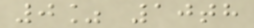0% 10th
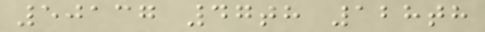50137 47th 128th
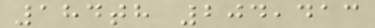184th 204,413
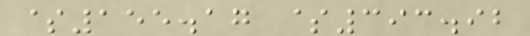$155.17 $393.92
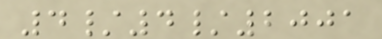4/4/2001
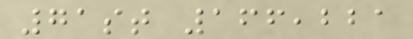71st 166,221
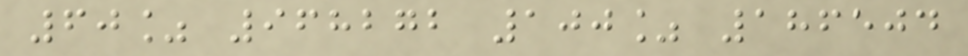60% 968272 100% 186504
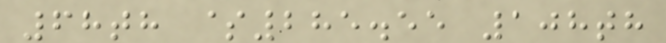68th $285.55 108th
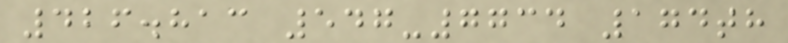426.813 547-7734 174th
